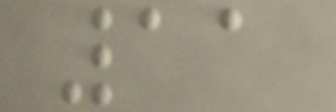11
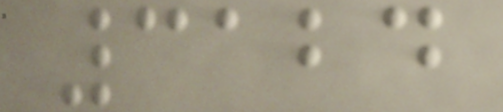3124
